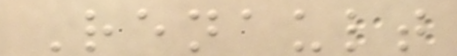Renault
